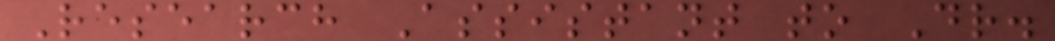Research Assistant to Dr.
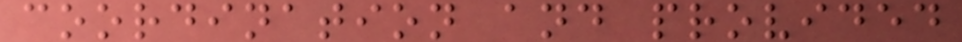coordination and provided
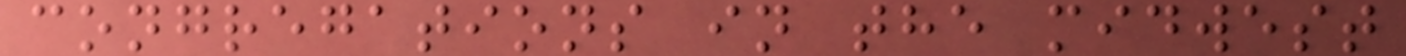congregations in the midwest
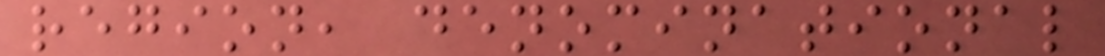region, denominational
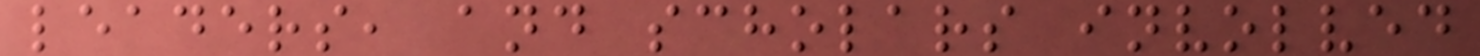leaders, and scholars involved
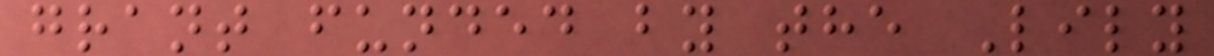grant funded by the Lily
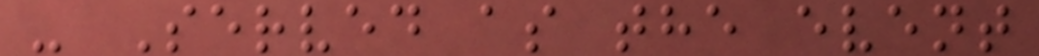- Served as the event
